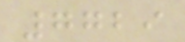7729
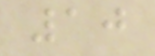10
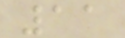11
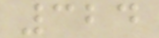324
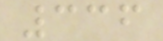336
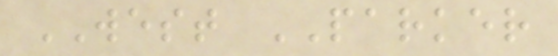WEST PARKER
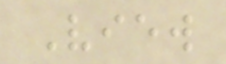View
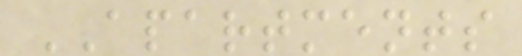APARTMENTS
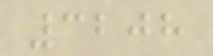3208
